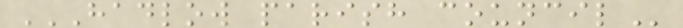HADLOW PARISH COUNCIL
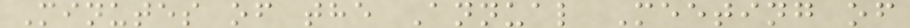Minutes of the Annual Meeting of
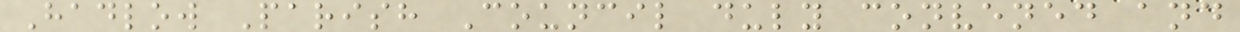Hadlow Parish Council duly convened and
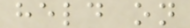held on
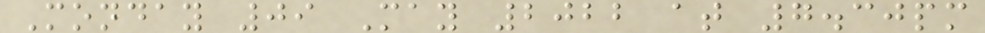Monday 09 May 2022 at 7.30pm
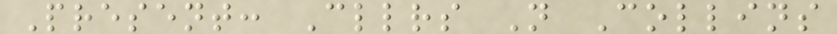Present: Cllrs N Collins
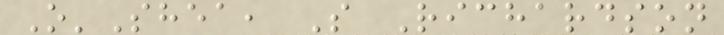O'Shea, S Richardson
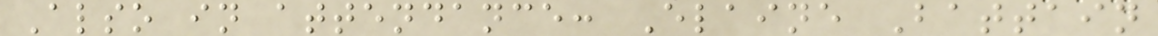Also in attendance: Elaine Battain
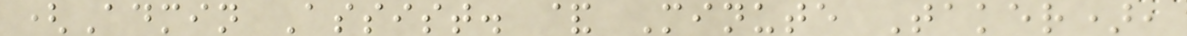(Admin Assist. & Minute Taker),
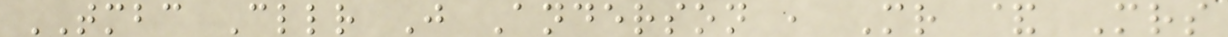TMBC Cllr J Anderson , Mr & Mrs
